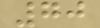70
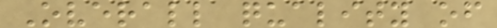Overall quality of
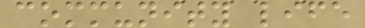community life
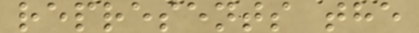represents the
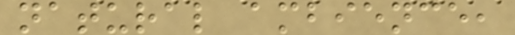natural ambience,
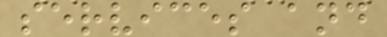services and
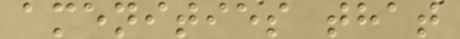amenities that
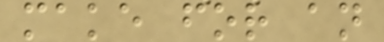make for an
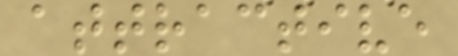attractive
